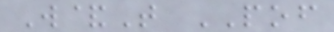W&T POF
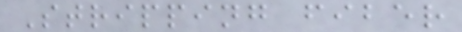Stripping fiber
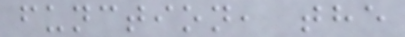function, the
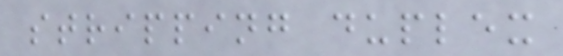stripping duplex
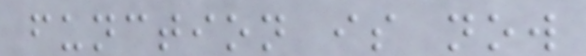function is now
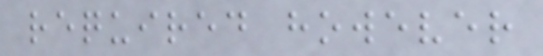required however
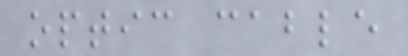optic cable
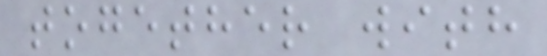together with
